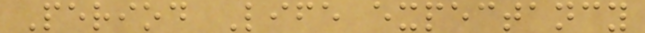Period Life expectancy
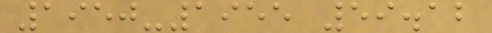1950-1955 59.12
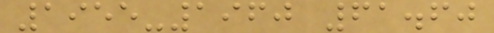1955-1960 61.60
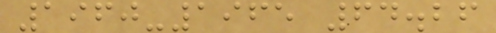1960-1965 64.26
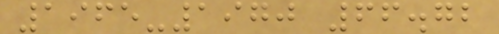1965-1970 66.72
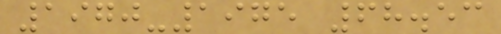1970-1975 68.53
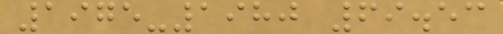1975-1980 69.53
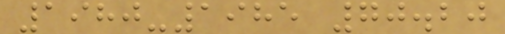1980-1985 70.20
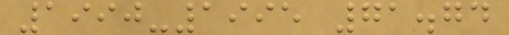1990-1995 71.74
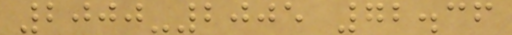2000-2005 72.36
